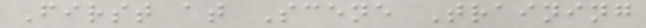First at Scene Training
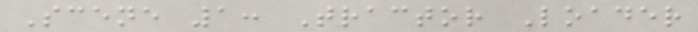Scene 1: Tractor Loader
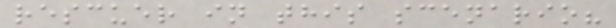rescuer in this scenario?
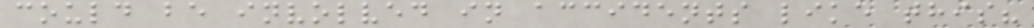could be involved in accidents like this?
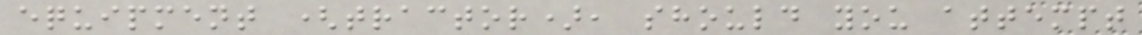equipment (tractor), should you attempt
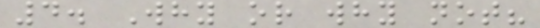4. Why or why not?
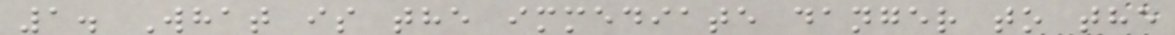1. What is the immediate danger to the
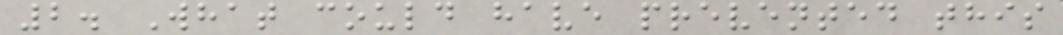2. What could have prevented this
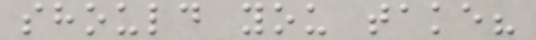should you take?
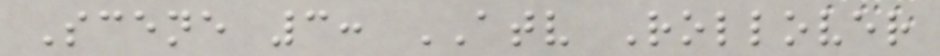Scene 3: ATV Rollover
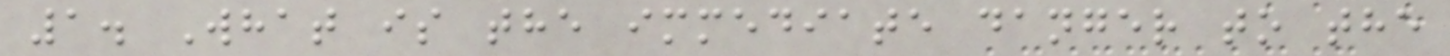1. What is the immediate danger to the
